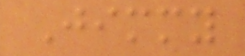Jimmy
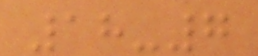18-7
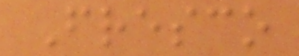Fresco
